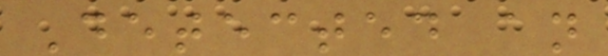Detected an
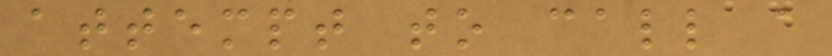attempt to call a
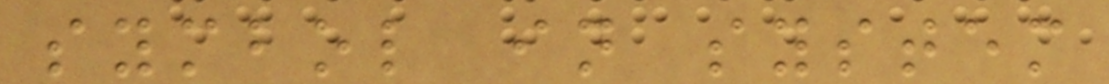symbol in system
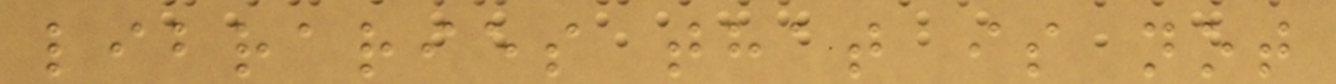libraries that is not
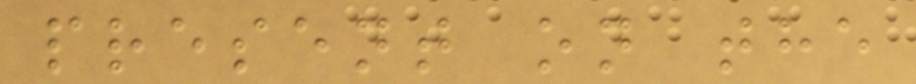present on the
